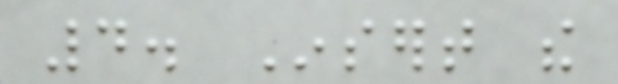4. Insert the
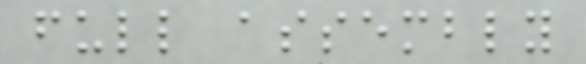full assembly
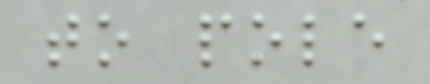to pole
